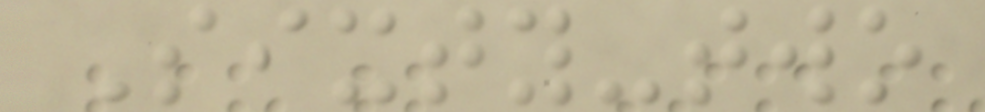Sixty-two
